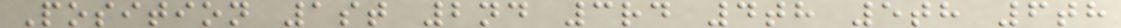Position 1st 2nd 3rd 4th 5th 6th
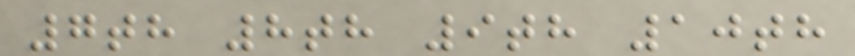7th 8th 9th 10th
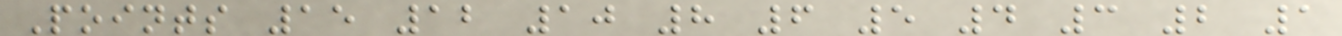Points 15 12 10 8 6 5 4 3 2 1
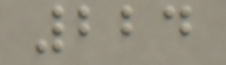224
